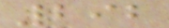292
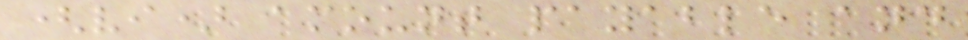(vi) amount payable and
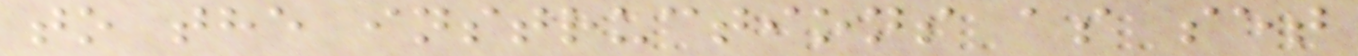to the instructions as set
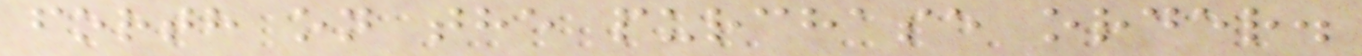forth on the purchase order.
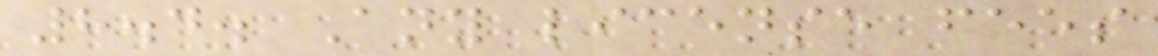8.4. Any license fees
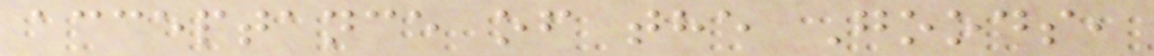acceptance of the Goods,
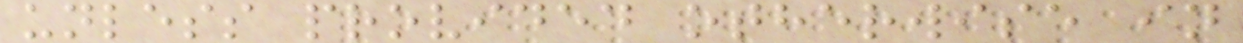unless provided otherwise in
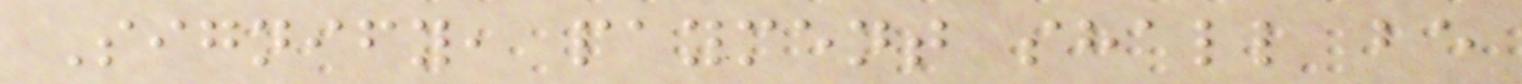Signify, payment shall be
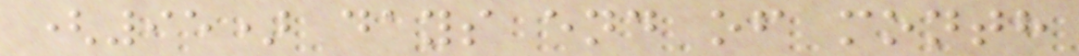(95) days end of month
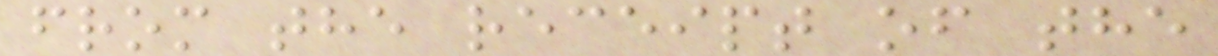from the receipt of the
